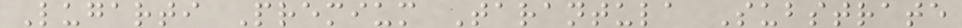Lugarti Premium Tarantula Substrate
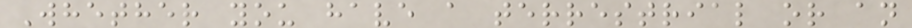Whether you have a terrestrial or an
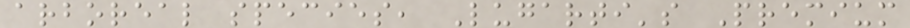arboreal species, Lugarti's Premium
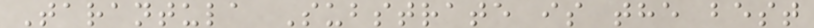Tarantula Substrate is the best
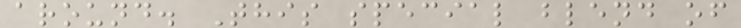around. This special blend of
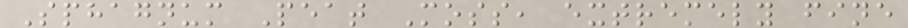Sphagnum Peat Moss, extremely fine
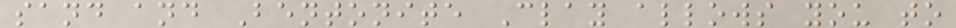sand and Bentonite Clay allows you to
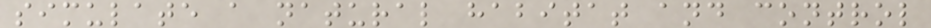simulate a natural habitat and control
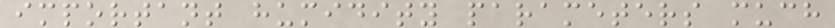important humidity parameters much
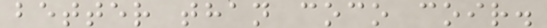better than coco coir.
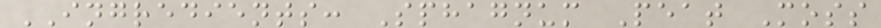INGREDIENTS: Sphagnum Peat Moss
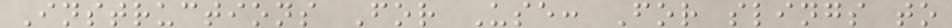Instructions For Use: For slings to
